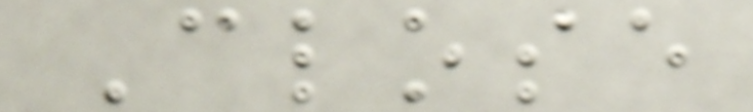Close
